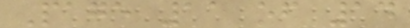Page 11 of 14
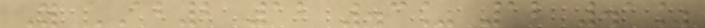Y AB2 12 .3% 12 .1%
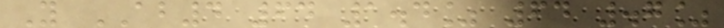Y AB4 64 1.4% 64 .7%
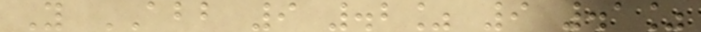Y ABB 9 .2% 9 .1%
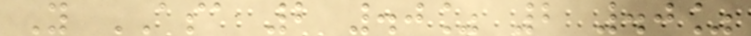Y ASA 2 .0% 2 .0%
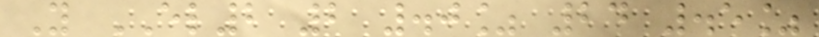Y EL2 2 .0% 24 .5%
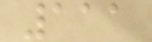111
